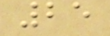25
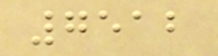7512
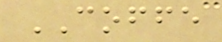COFFE
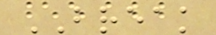BREAK
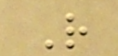R
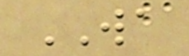WA
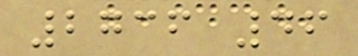2736 46
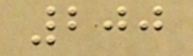200
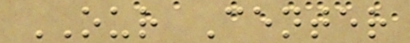OUR Center
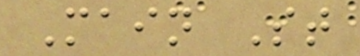Main St
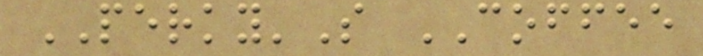PERKY'S COFFEE
